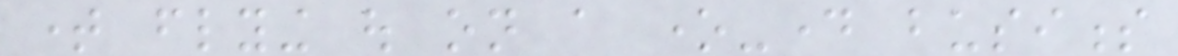time flying out on a one-day business
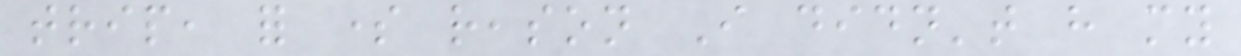trip, for some reason I didn't have my
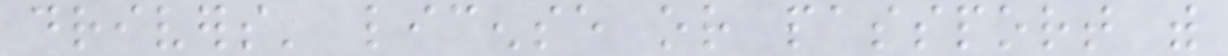drivers' license or passport with
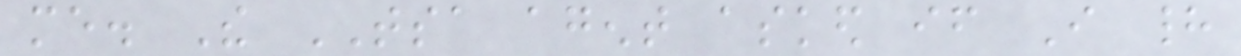me. The TSA agent asked if I had
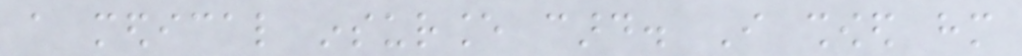a medical insurance card. I showed him
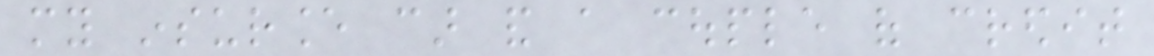my insurance car and a couple of credit
